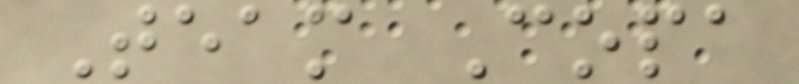Team Copa
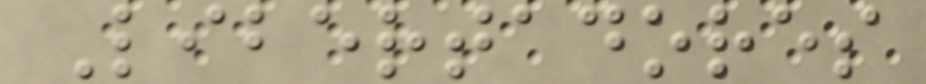Libertadores
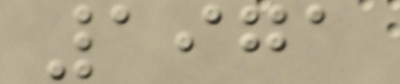1971
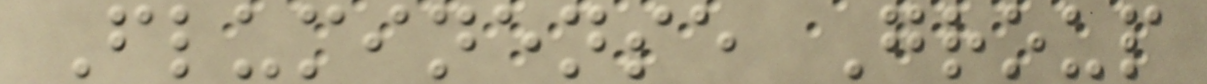Fluminense Group
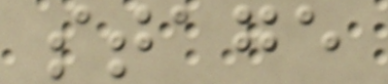stage
